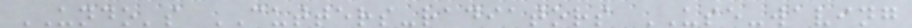UNDO's CUTTERS-radiators USE-waving
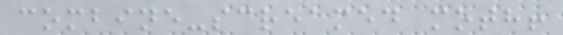combine-screamed moth!
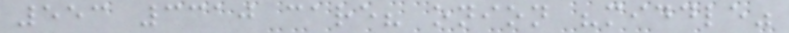553 3310 care? onion "middle"
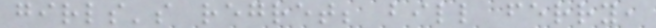girls's regret; bill ferry,
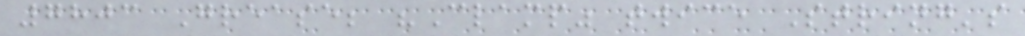7803 Grease; "Clamp" twice String's
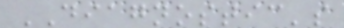DIAGNOSTIC's
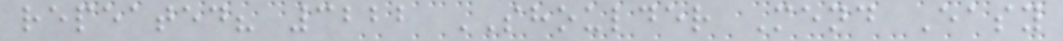repeated? 3222 SHOULDER Mend Easy
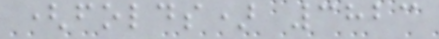(folds) 3823
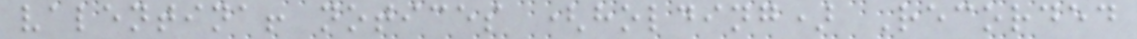valentina! notices (holding) Recorded
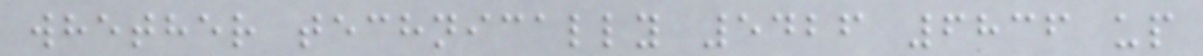whether technically 5426 6836 up
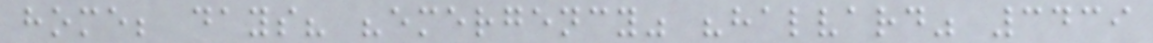home; days? "emergency" "halvard" 3439
